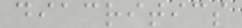diacritics
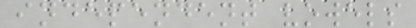independent vowels
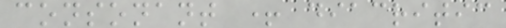consonant + diacritic
